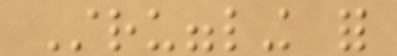Struggling for
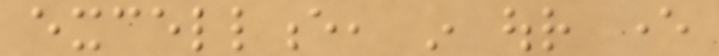excellence, in our ever
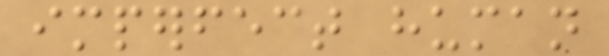imperfect human
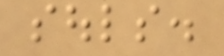souls.
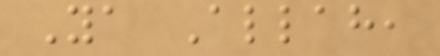Ya Allah,
